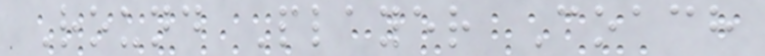Round Player Coach
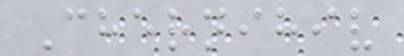Chernihiv
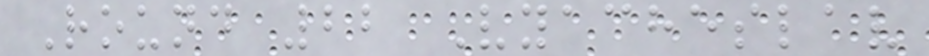Round 22 Vyacheslav
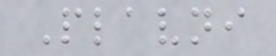Plavni
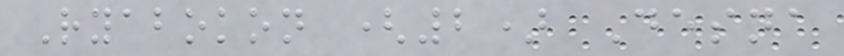Ryabokon (2) Desna
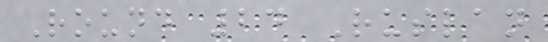Round 24 Ruslan
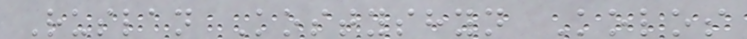Ruslan Kostyshyn Kolos
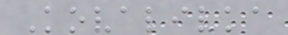Kovalivka
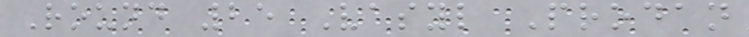Round 25 Vasyl Prodan
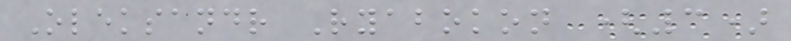Oleksandr Ryabokon (3)
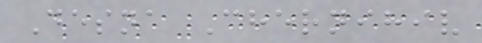Desna Chernihiv
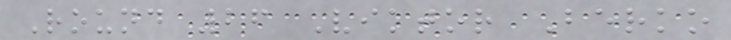Round 26 Viktor Berko
